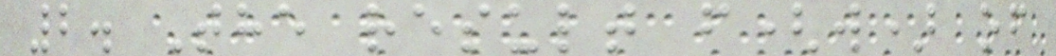2. The result f(w) of
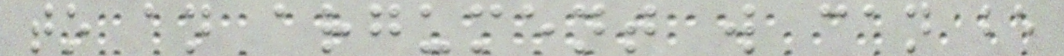to an argument w can be
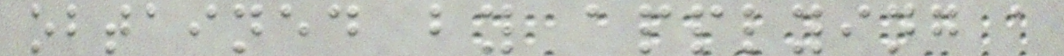obtained by applying a
